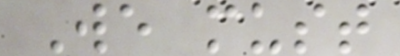We must
